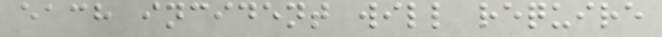each incident will require
